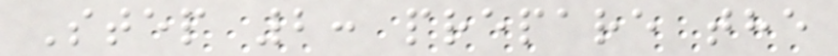Step 2: prepare the
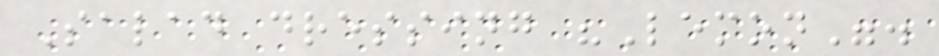Salad dressing "Lemon".
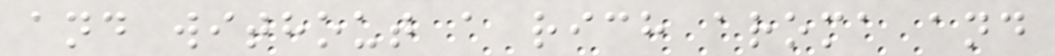and without a rich aroma and
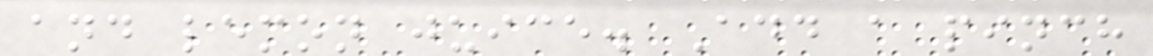and lemon juice. Add a pinch
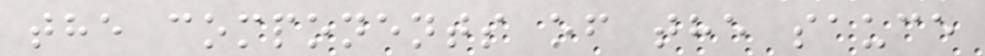the components of the sauce
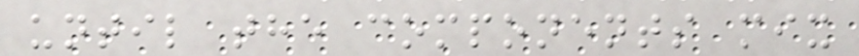until the components mix
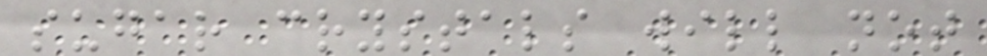sugar crystals will not
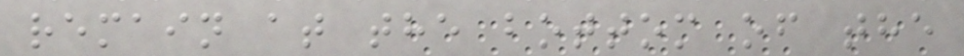remain at the bottom of the
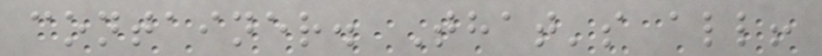container. That's all!
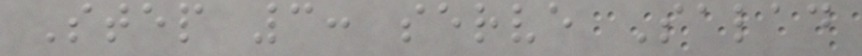Step 3: serve Salad
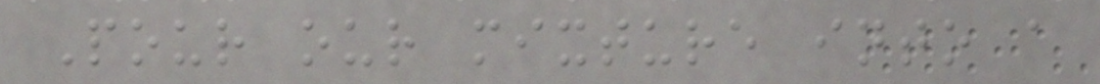Pour our mixture into a
